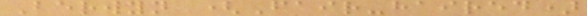Berwyn (Fair-haired)
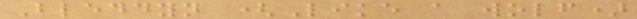Bleddyn (Like a wolf)
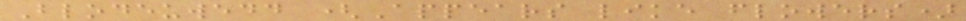Blodeuwedd (Appears like flowers)
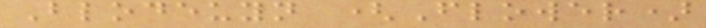Blodeuyn (Flower)
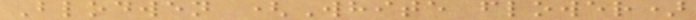Blodwen (White flower)
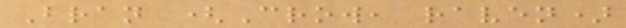Bran (Crow, raven)
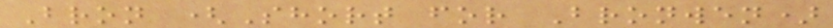Bron (Short for Bronwen)
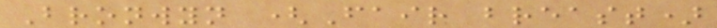Bronwyn (Fair breast)
